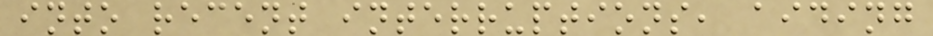into recent interruptions, aiding
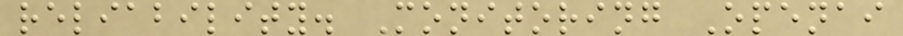reliability. Monitoring Openai
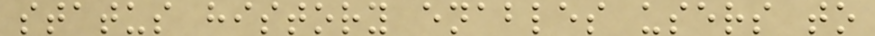status history enables users to
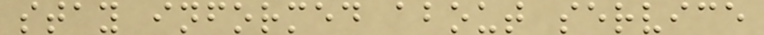stay informed about service
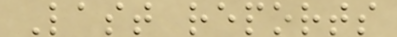Last reports
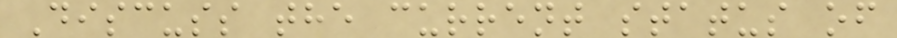Discuss the current status of
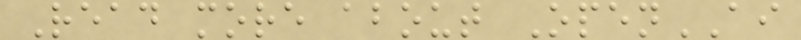Read more about OpenAI
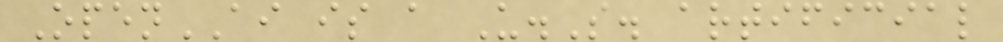OpenAI is a U.S. artificial
